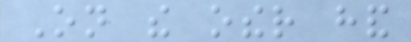On the other hand
